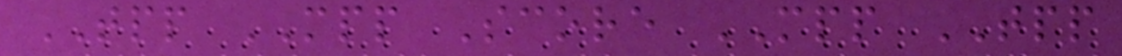TPP MPP Score MPP TPP
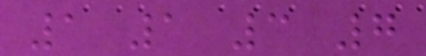1 1 3 7
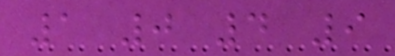1 0 4 9
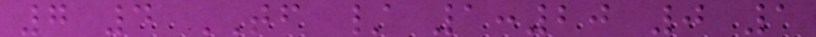7 4 TF / 1:20 0 1
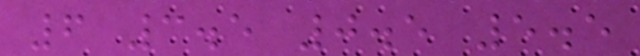6 3.5 0.5 5.5
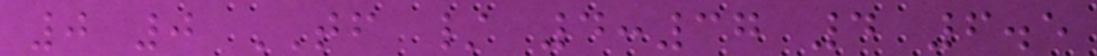0 0 TF / 4:37 4 6.5
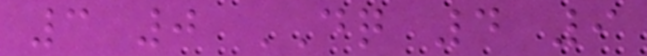3 0 DQ 4 9
